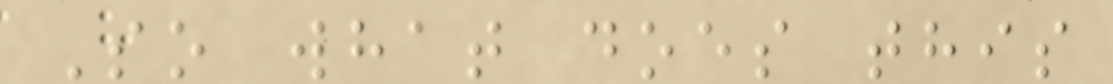So what does this
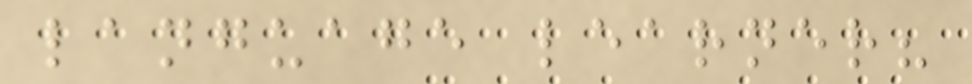language learner?
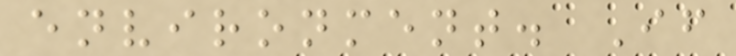environment. If
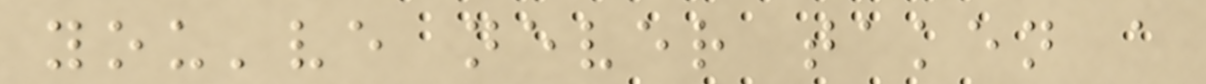you've never taken a
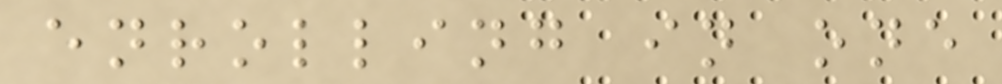enrolling in one
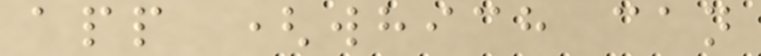app (which can
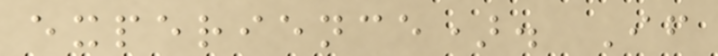experience). If
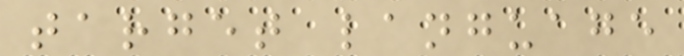target language
